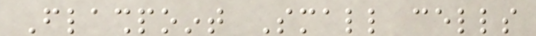Flashpoint Small cells
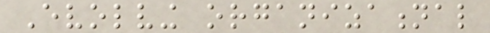Evolving organizational
